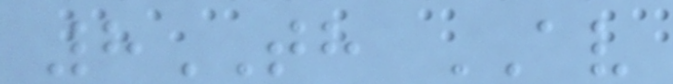8TH AV
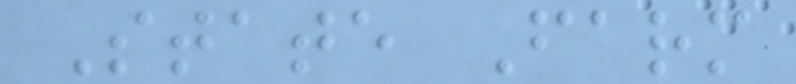State Farm
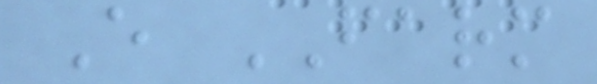E FARM
